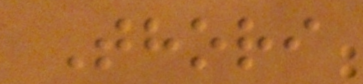Thori
